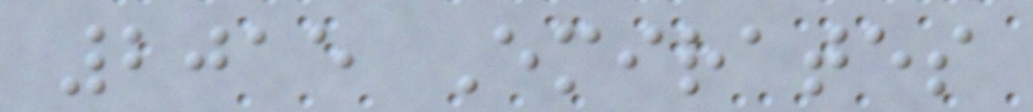2015 Emirates
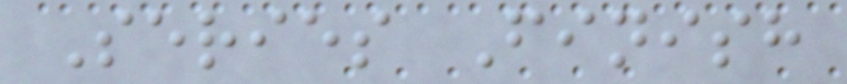Series Finish
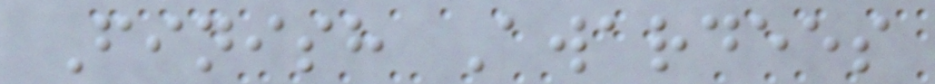Finish Awardees
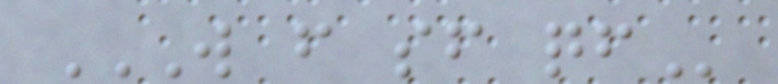W F SF QF
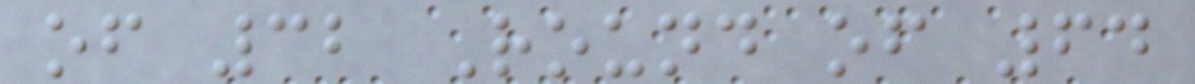of 32 Round of 64
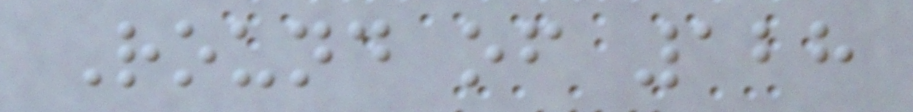Round of 128
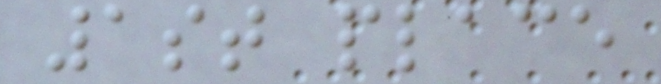1st place
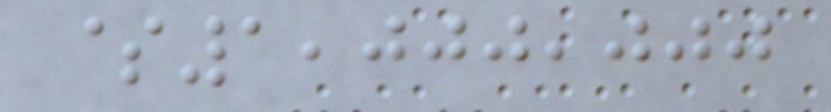$1,000,000
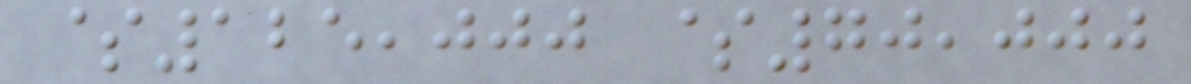$125,000 $70,000
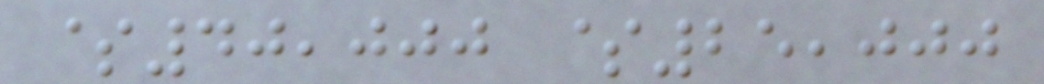$40,000 $25,000
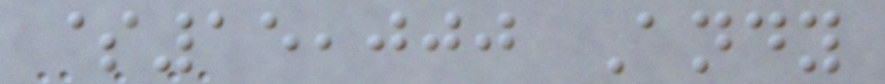$15,000 Andy
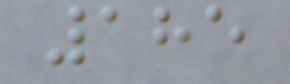185
